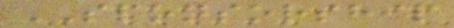SPONSORSHIP
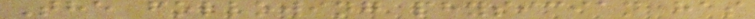The following physician has
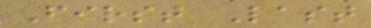First Last
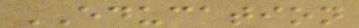EDUCATION
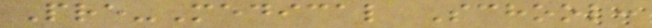Pre-Medical School:
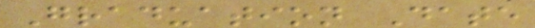Graduation Date
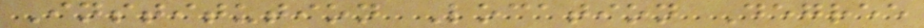Institution Location Degree
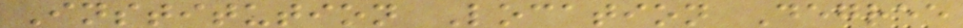Institution Location Degree
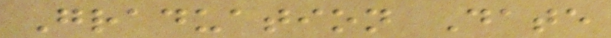Graduation Date
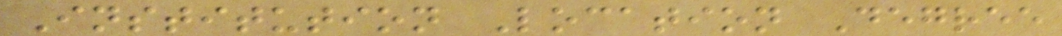Institution Location Degree
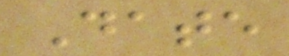Date
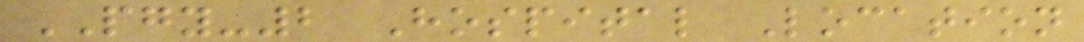PGY-2 Hospital Location
